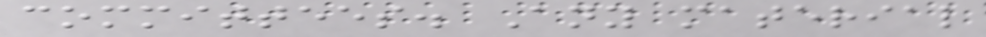committees. Any material
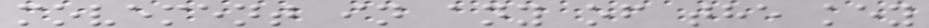movement in any of the key
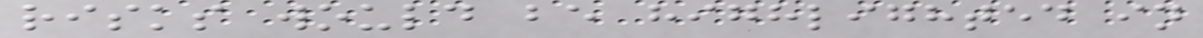risks would be highlighted in
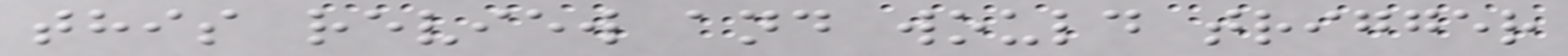this review and would trigger
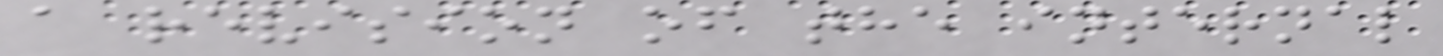a revision of the internal
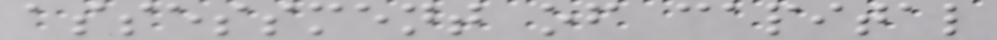assessment of capital
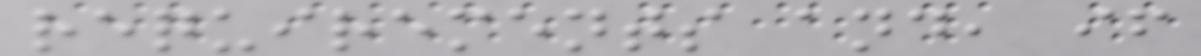requirements and, if
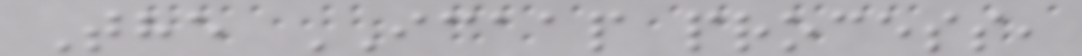The ICAAP process,
